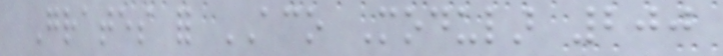Grates for ACO Modular 200
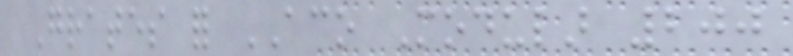Grates for ACO Modular 200
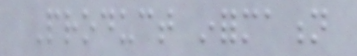Product information
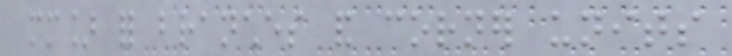mm] for branches and corner units
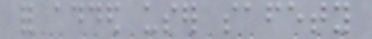for added user safety
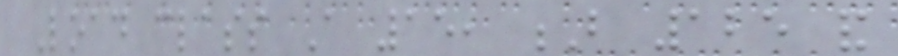Load class A 15, B 125 and
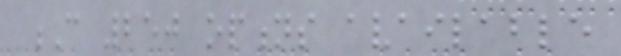C 250 options available
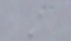A
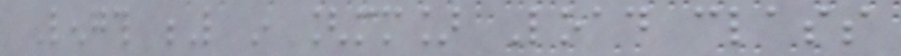Length L in [mm] Load class
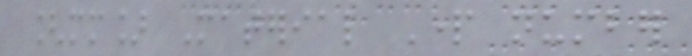[mm] Material Part number
